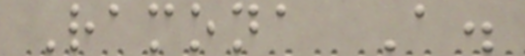Ramona A.
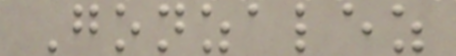Gonzalez
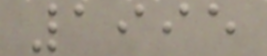1995
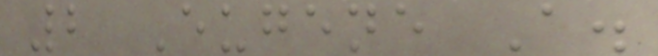2 Eugene A.
